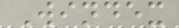Windex
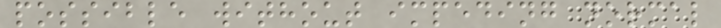possible without impeding normal
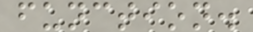function.
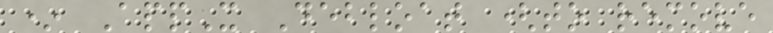* AppX Debloat (to remove
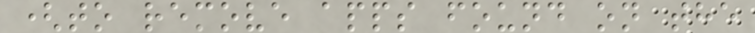(to remove apps found on the
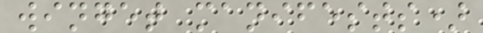winget manifests)
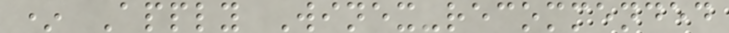* Apply Winex-recommended
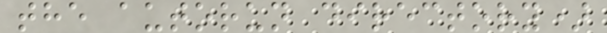the autorun directory)
